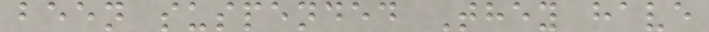been suspended They have
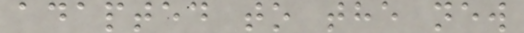adapted to the new
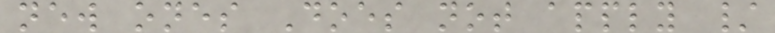new ones Does not apply /
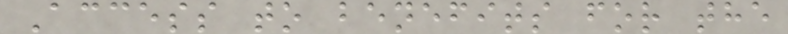Access to benefits for the
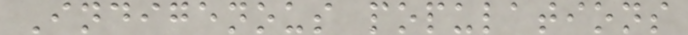Indigenous populations
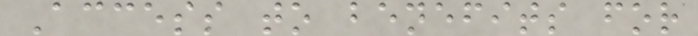Access to benefits for
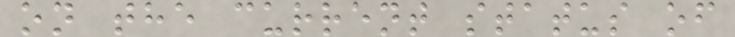on the current status of
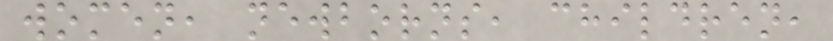women, newborns, children,
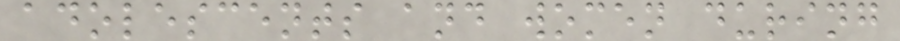adolescents and women during
